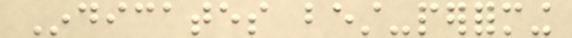Indicates best-performing
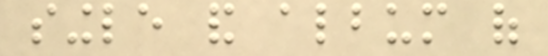single and album of
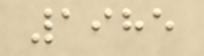1985
